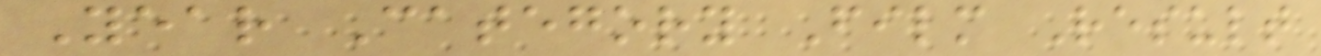Year Category Film Result
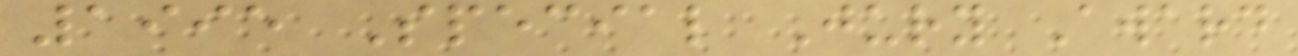1995 Special Jury Award
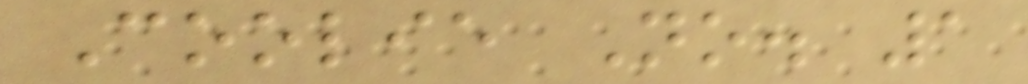Coolie No. 1
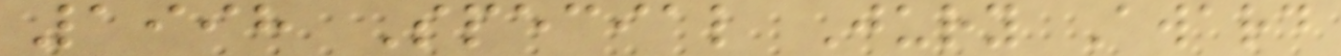1998 Special Jury Award
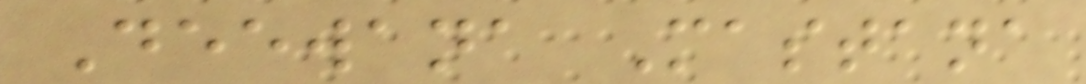Deewana Mastana
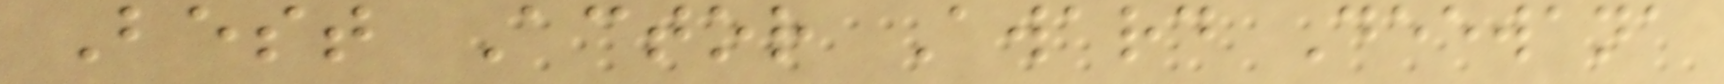Best Actor Award Deewana
